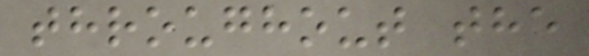throughout the
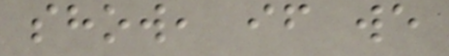show, if we
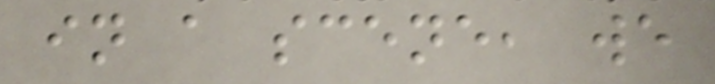in a scene, we
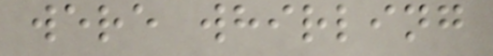were whirling
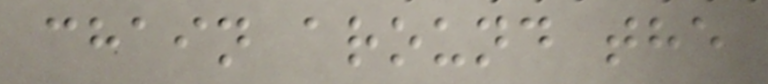chain around the
